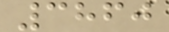3860
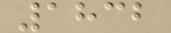1832
